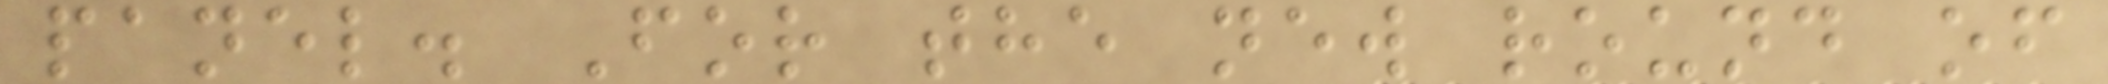panel. For the new round of
